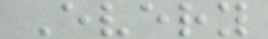Every
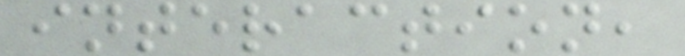interaction,
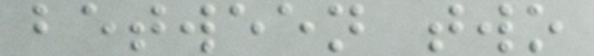between two
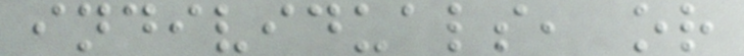individuals, or
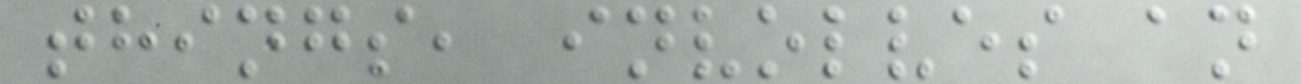things, involves an
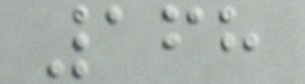168
